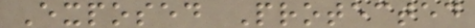Exposed Protected
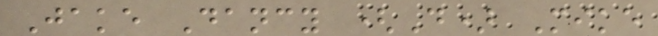Jake Dancy (D) Mike
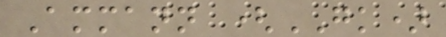Ammann (GK)
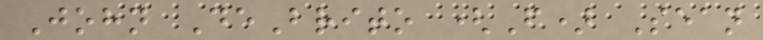John DeBrito (F) Sean
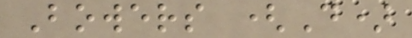Bowers (D)
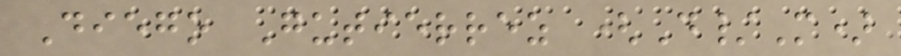Diego Gutierrez (D/M)
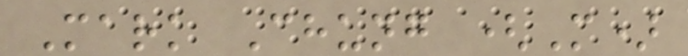Mark Chung (M)
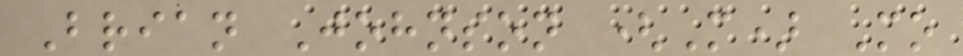Brian Johnson (M) Mo
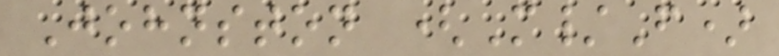Johnston (M/F)
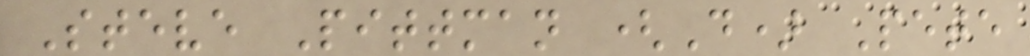Steve Pittman (D) Pete
